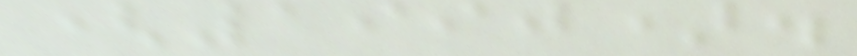(1990).
